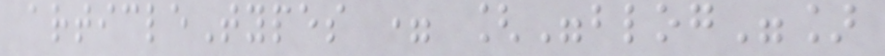articleTypes = ["blog"]
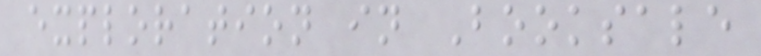exploration in Booksale
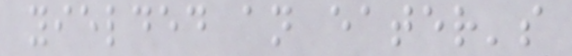yielded an eater's
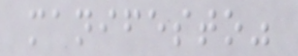manifesto"
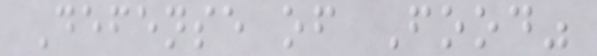Defense of Food"
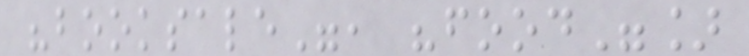"booksale", "food"]
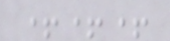+++
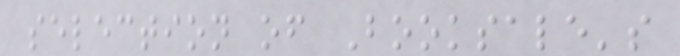selection of Booksale's
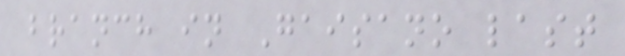branch in Gaisano last
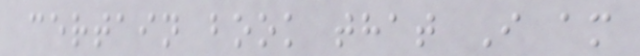certain book that I am
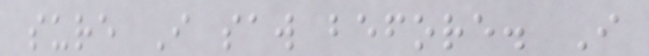sure I saw before. I
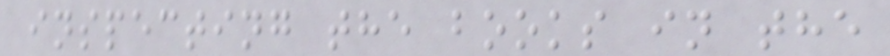inspecting the books in the
